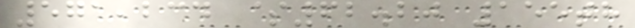571,234 $62.20 155th
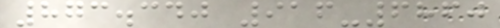873.340 916-6860
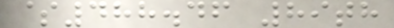$488.46 89th
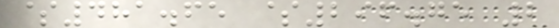$481.65 $296.75 2
